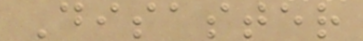Disaster
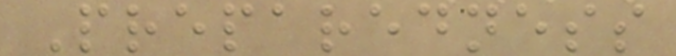Preparedness
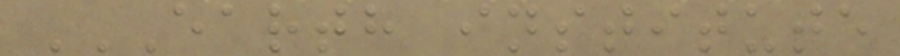EARTH INSTITUTE
